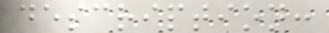description:
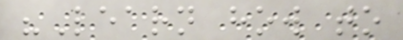"Learn how to
